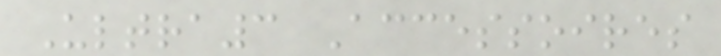Ultra3 Accessoires
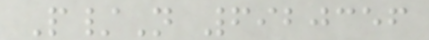P/N 6920356
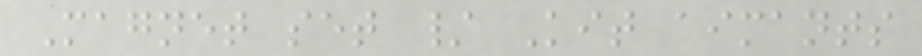Magnet set / Kit aimants
